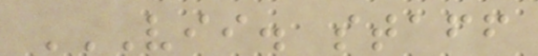VII. STAFF
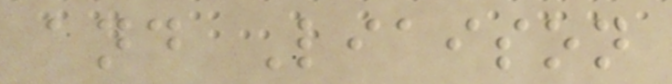and Liaison
